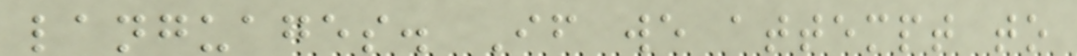languages. If we attempt to
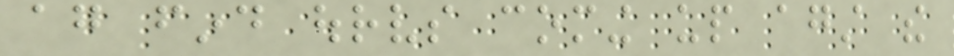again find ourselves coming up against the
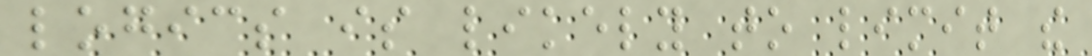logics is likely to limit the
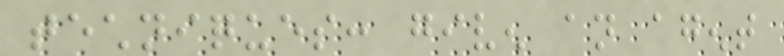techniques: given an agent
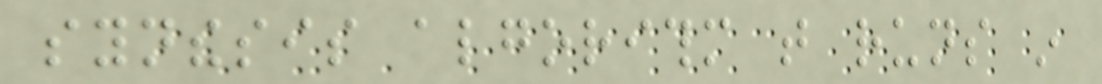synthesis algorithm that runs in
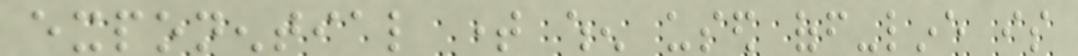exponential time when used off-line is
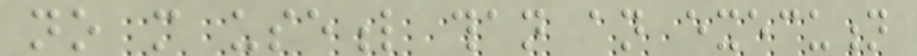no more useful than an execution
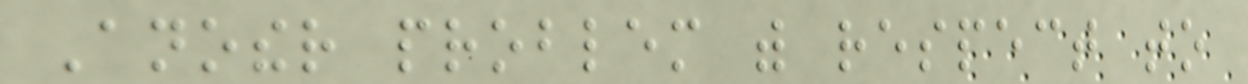Another problem with respect to
